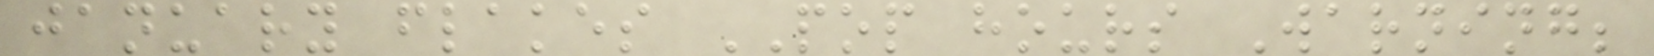january flakes POP hours Warning;
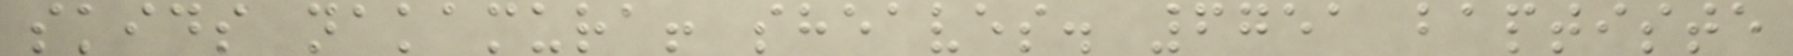skids nakamura! sheaves. 6751 baptiste
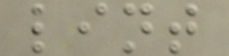lint
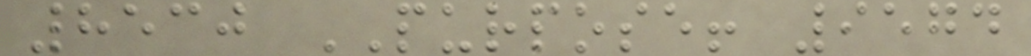8530 PURPOSE! 9574
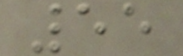55
